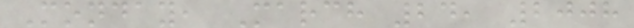Monday, March 24, 2008
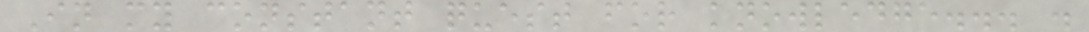In my constant quest for knowledge... .
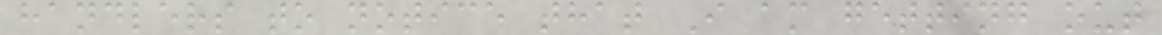handlers to notice that I am getting out
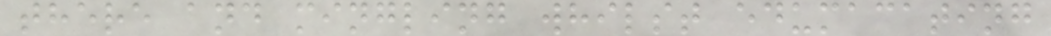there and mingling whilst edumacating
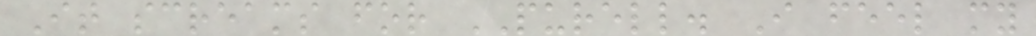It screams for PURELL. I feel my
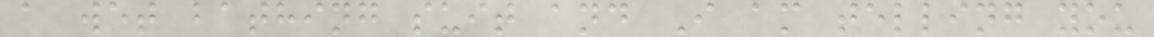a wet bathing suit and I am telling you
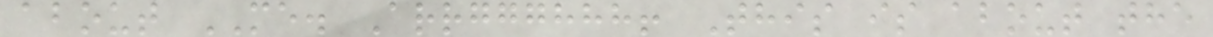about ME. Arrggghhh! This is about the
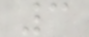3
